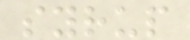syrup
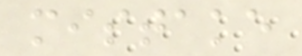mistake
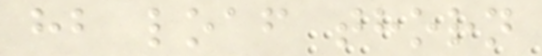hb loaf thorn
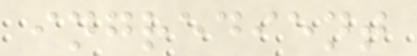ingredient
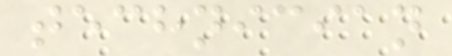technician
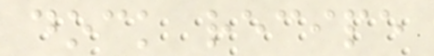dock recipe
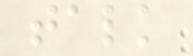talk
